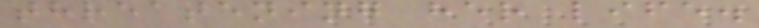threatening her life.
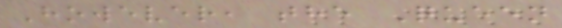However, the Queen
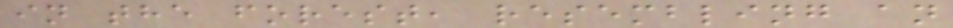in the forest, resembling an
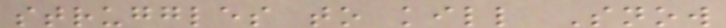struggles to kill Snow
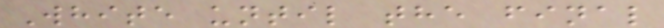White until the final
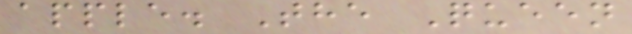apple. The Queen
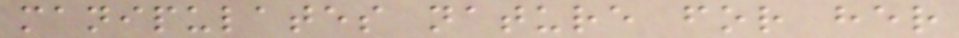manipulates nature for her
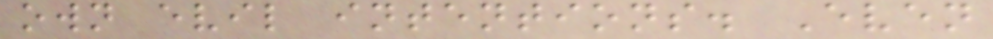own evil intentions. Even
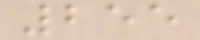255
